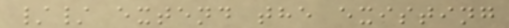// extend the existing
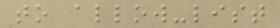to allow-list
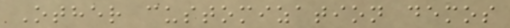Other customization demos
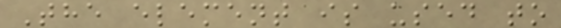The element is used to
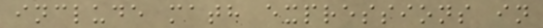include math expressions in
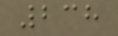238
